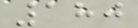180
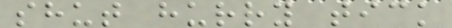shut hurry tick
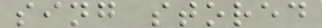sing stored
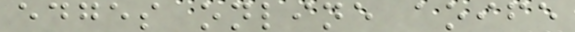edges online aoife
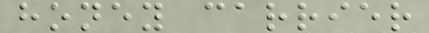honey carrier
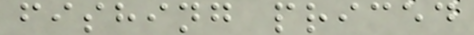fishing priced
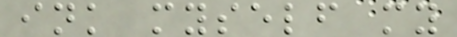ink myself my
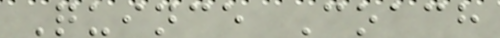Quince Coach
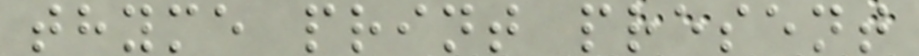thyme print present
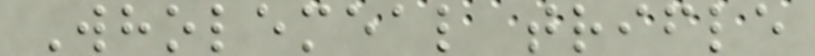Wholemeal trifle
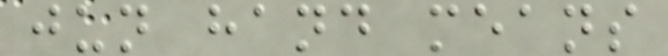jun hand means
